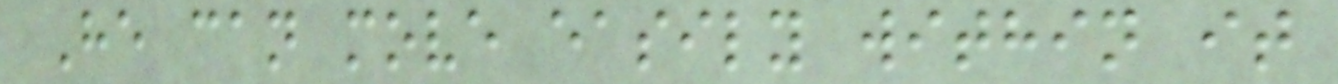He can move easily within it
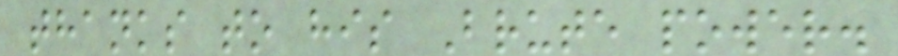thanks to his Brute power.
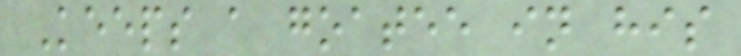Keeps a goatee in his
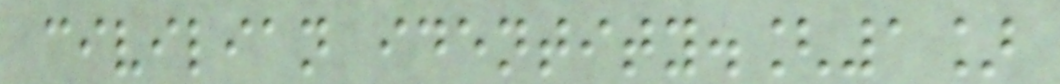civilian identity.[1]
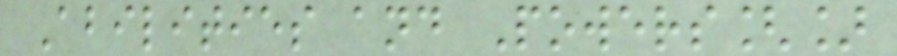Abilities and Powers[]
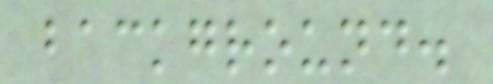background.
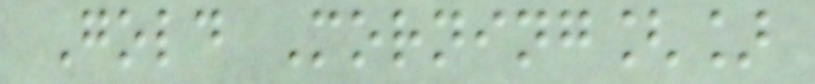Gold Morning[]
